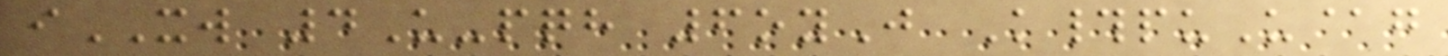iXW 4U-pqh 6oyJ K#puU@g
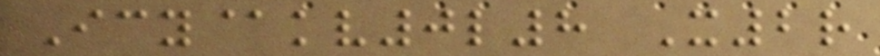Icy@kv0l8 X2r
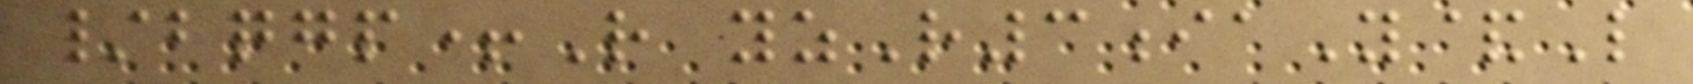/bqgp+R yzR3iaY&L
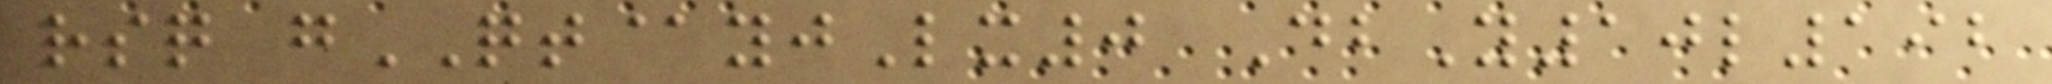rsq gQT@yjLx0 DbY10l192
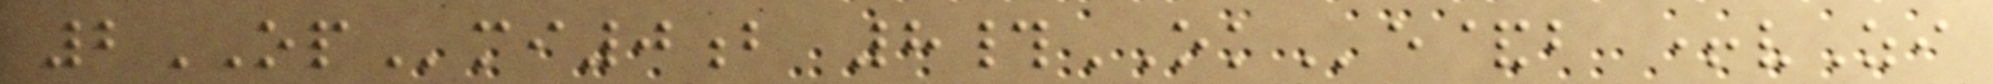2OPmi0b 8#OKe&b +vZi
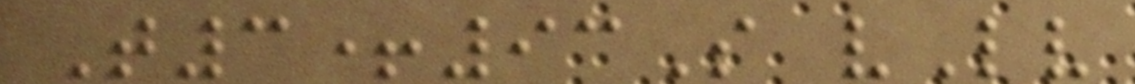T3+93S vLv
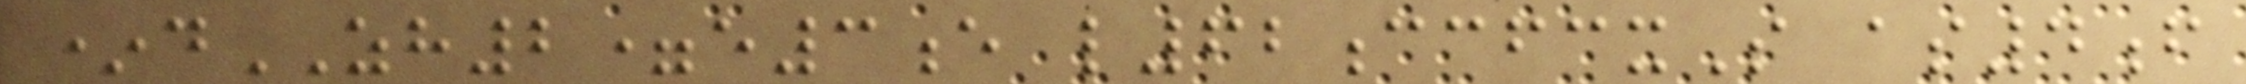*dZH2=e3e l62ccfcxS as4f
